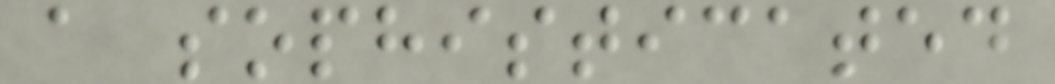a sophisticated
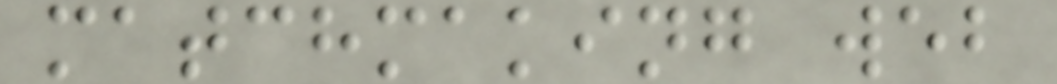matchmaking web
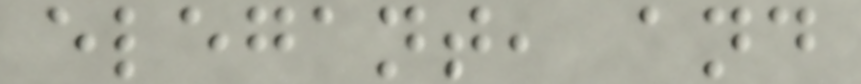elegant, and
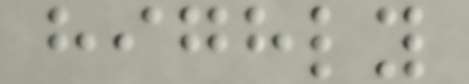highly
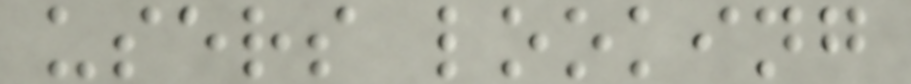users looking
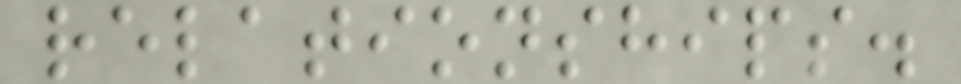relationships.
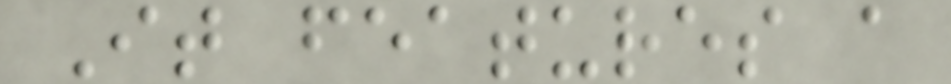It features a
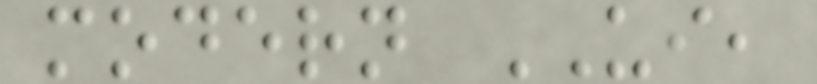modern UI,
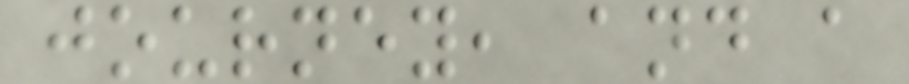journey, and a
